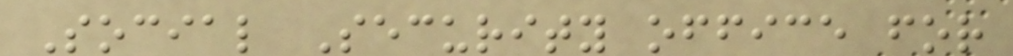Social Security office for
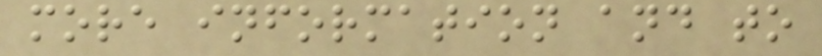more information and to
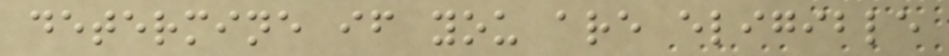determine if you are eligible
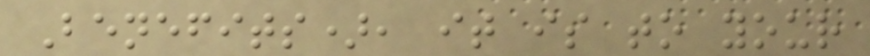Benefits), it is to your
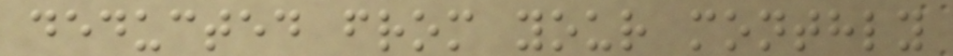deducted from your monthly
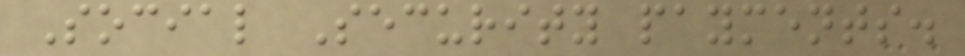Social Security payments.
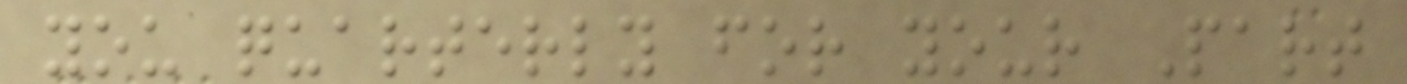you quarterly for your Part
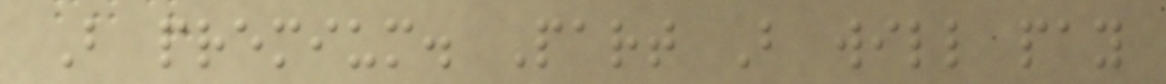B premium. Part B will pay
